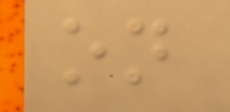on
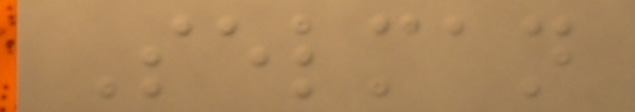Selman
